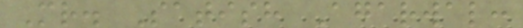Mr. Satish Agarwal:
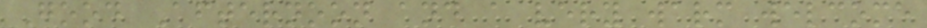Good Afternoon and a very warm welcome
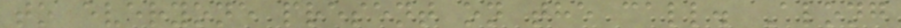to everyone present on the call. Along
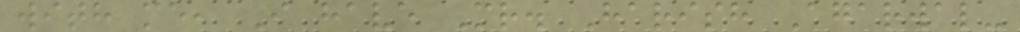with me, I have Mr. Harish Agarwal-
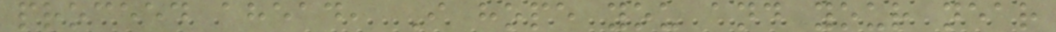proceed ahead, I hope you and your near
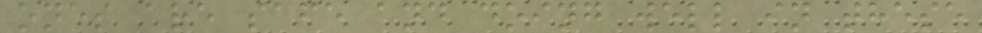ones are safe and doing well in these
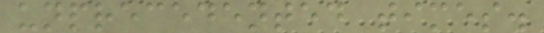unprecedented times.
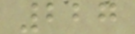227
